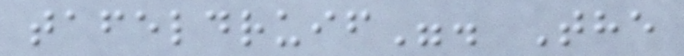tafeldruif". The
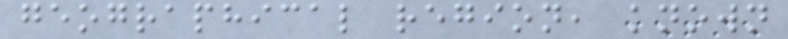geographical region, known
